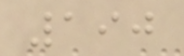190
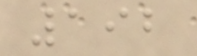192
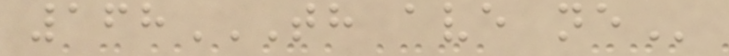168TH AVE NE
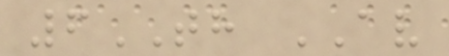6TH AV
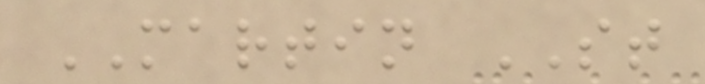MARTIN ST
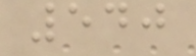540
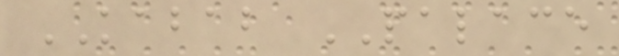KABAB PALACE
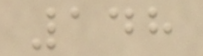148
